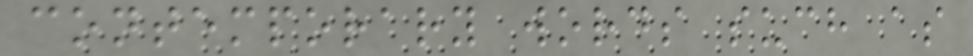contemporary words such as
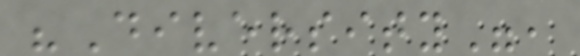"Diversity",
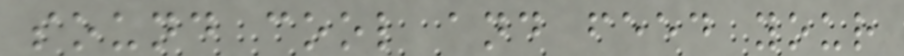sound cool and feed your
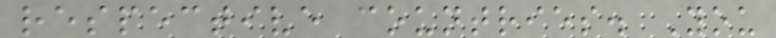respective countries. You
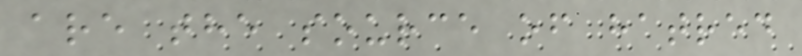are the source of hatred
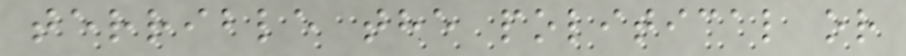terrible the political or
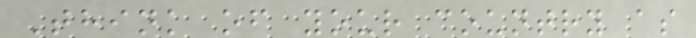Think of your country as
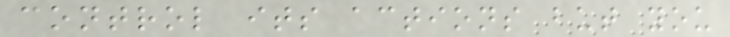control its actions but you
